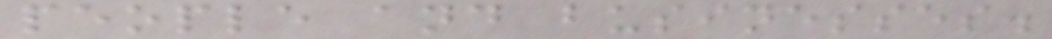people and businesses.
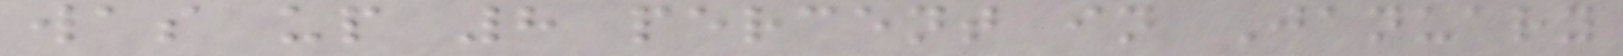was up 8 percent in January
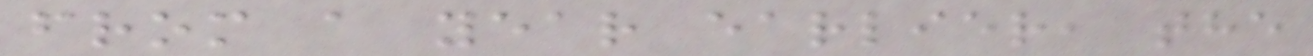from a year earlier, the
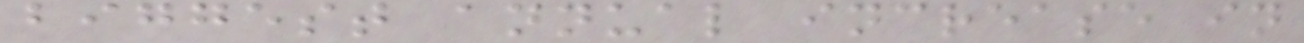biggest annual increase in
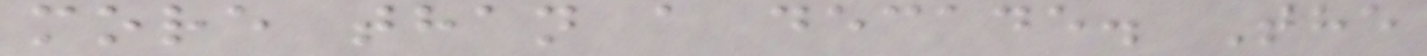more than a decade. The
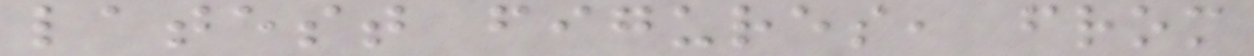latest figures, from
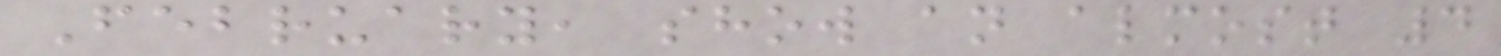February, show an almost 4
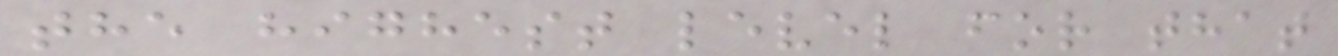the highest level for that
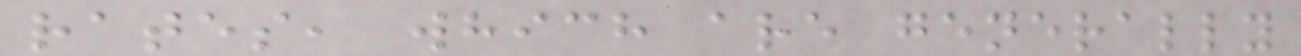rates, which are generally
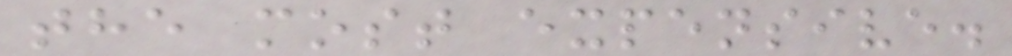the most expensive.
